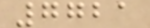7721
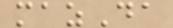mazDa
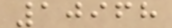10968
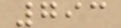793
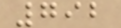792
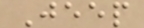Jeep
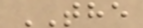THE
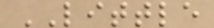LITTLE
